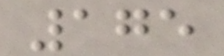175
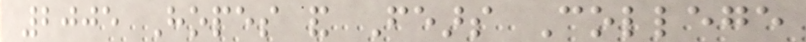2005 Hopes and Fears College
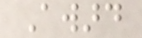Award
